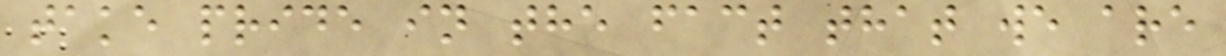take pride in the fact that we are
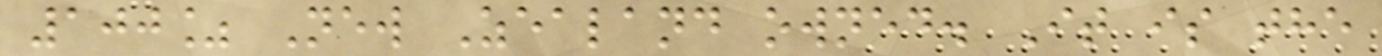100% New Zealand owned. It is the
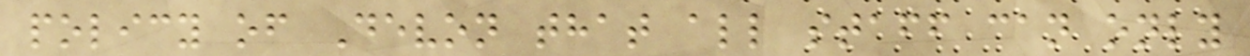policy of Devon that all staff can only
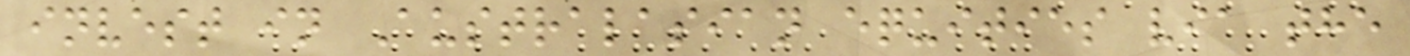invest in Australasian equities via the
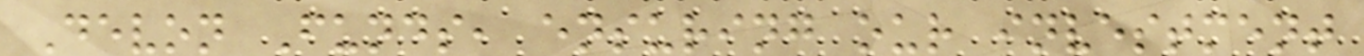Devon Funds, ensuring our investment
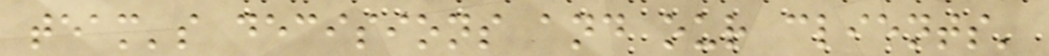team's decisions and our clients'
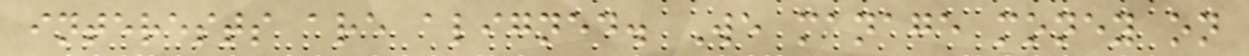interests are aligned. We manage money on
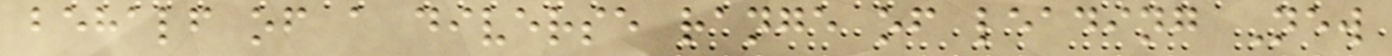behalf of a diverse range of leading New
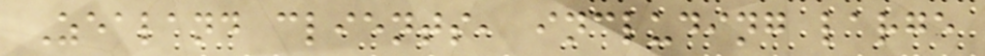Zealand clients, including large
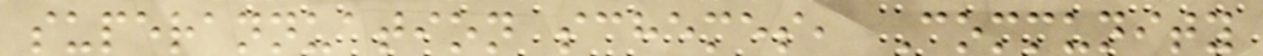superannuation schemes, Community
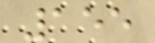155
